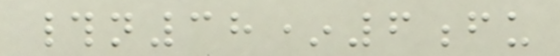#n38*6fu
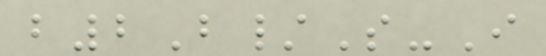b2B/S-I
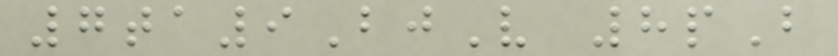7ta9BjV 8pB
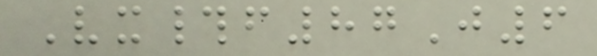Vx#f87J6
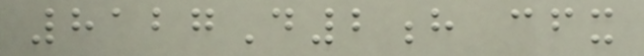8127D2h cfx
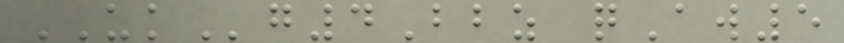UKg4Bbz qAw5
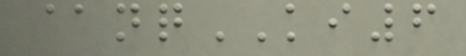@nqKI6
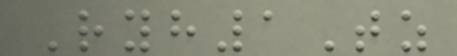Ryh1Tz
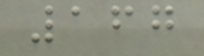167
